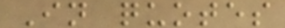In quotes
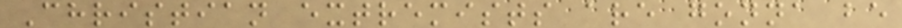Christian extremists are gonna be
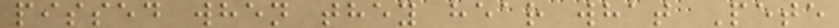pissed when they hear what Pete
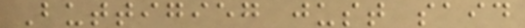Buttigieg just said
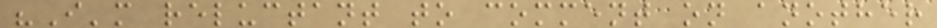"I'm reluctant to comment on another
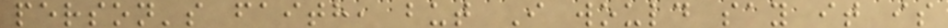person's faith, but I would say it is
